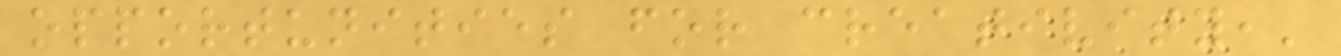opportunities for creativity,'
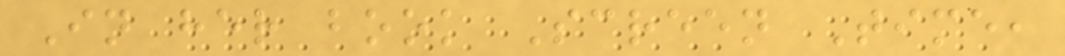In her book Screen Time,
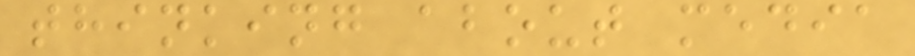thinking about media
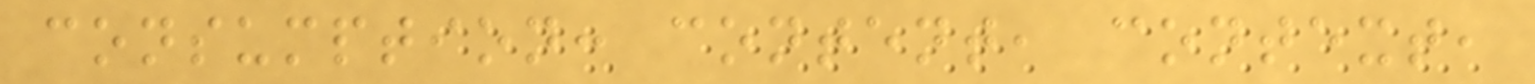consumption: content, context,
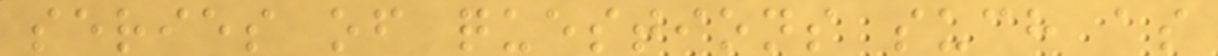series of questions such as
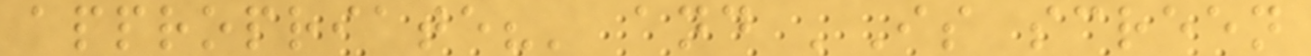appropriate?' and 'Is screen
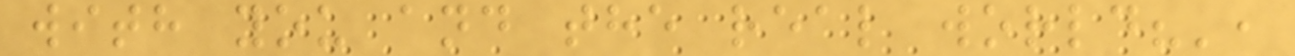with you and the real world?',
